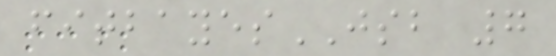fitbayesJSB 7
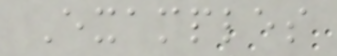Examples
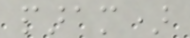param)
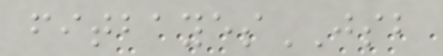fitbayesJSB
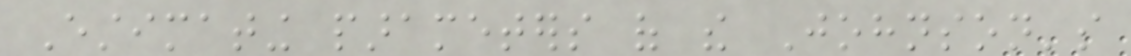Estimating parameters of the Johnson's
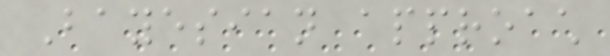Bayesian approach
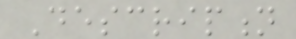Description
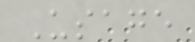Usage
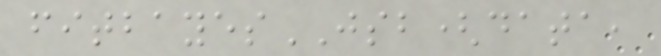fitbayesJSB(data,
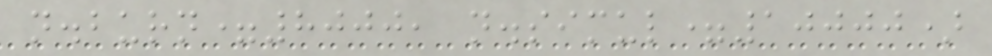n.burn=8000, n.simul=10000)
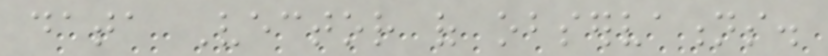data Vector of observations.
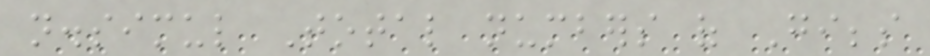n.simul Total numbers of Gibbs
